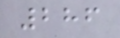286
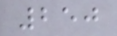250
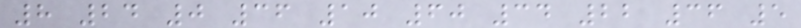8 24 0 36 10 60 34 22 36 5
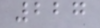227
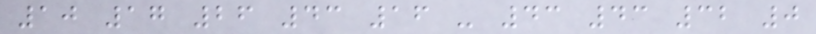10 17 26 43 16 - 43 43 32 0
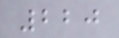220
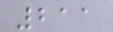211
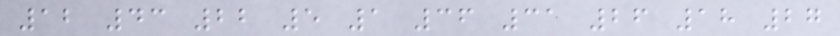12 43 22 5 1 36 31 26 18 27
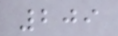209
